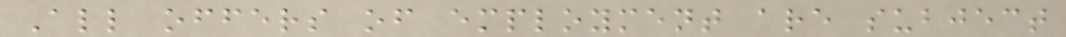All offers of employment are subject
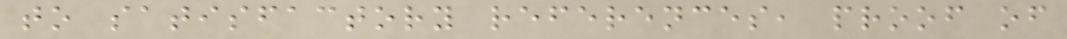to satisfactory references, proof of
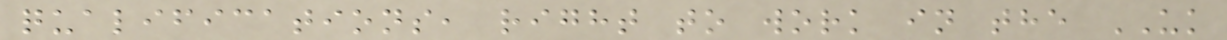qualifications, right to work in the UK
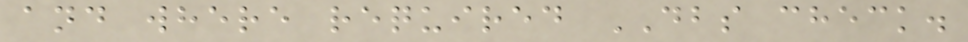and where required DBS check.
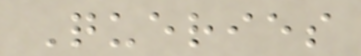Queries
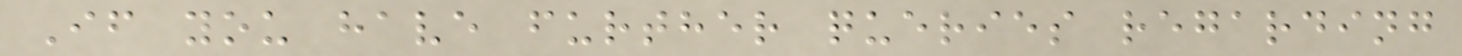If you have further queries regarding
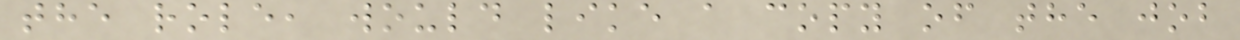the role, would like a copy of the job
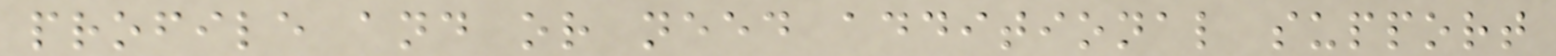profile and or need additional support
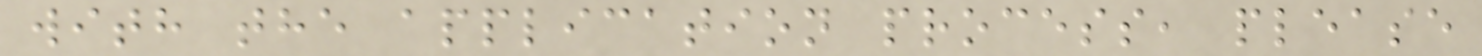with the application process, please
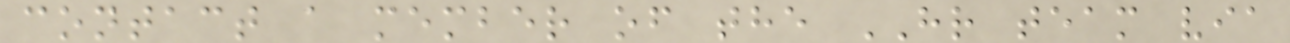contact a member of the HR team via
